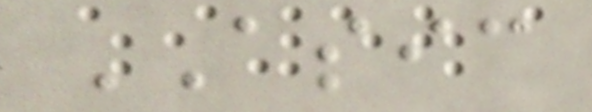ASIC
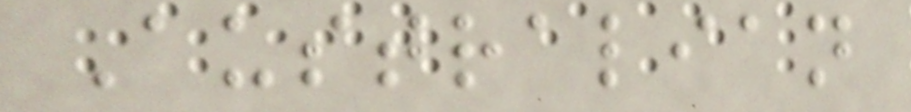Australian
